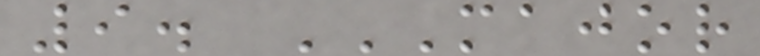9. MAJOR
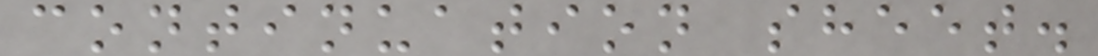continuation sheet.
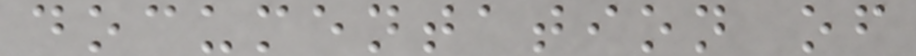documentation of
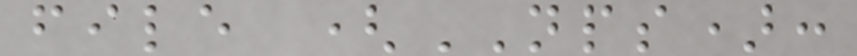file (NPS):
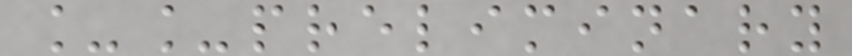__preliminary
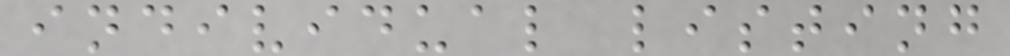individual listing
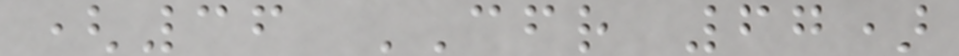(36 CFR 67)
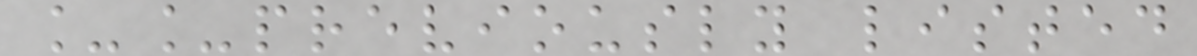__previously listed
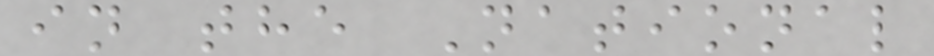in the National
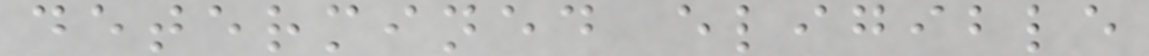determined eligible
